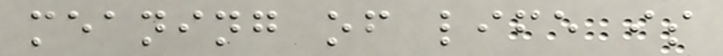meaning of life is
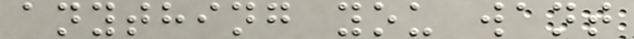anything you want
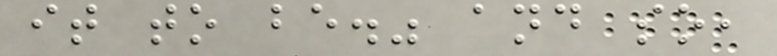it to be." and so,
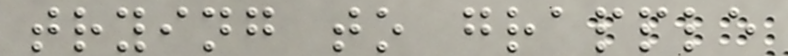trying to grapple
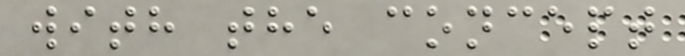with the concept
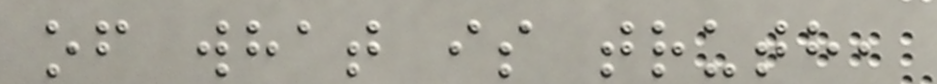of what is truth,
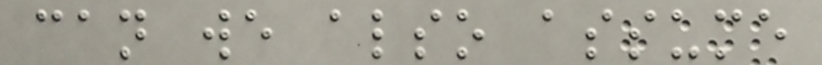can we also assume
